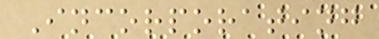Incorporating
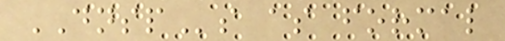DNSPs as formal
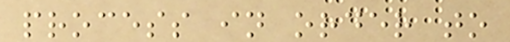process in order to
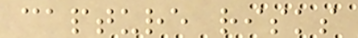capture risks
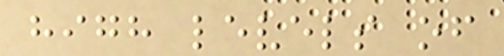high levels of
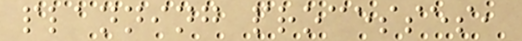planning processes,
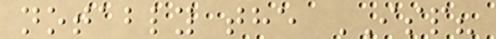notably the ISP?
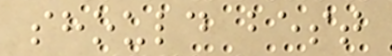should best
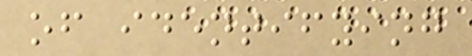of identifying
